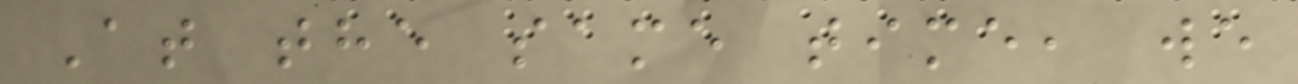At the same time, we
